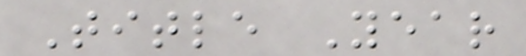Title Year
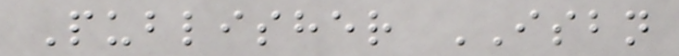Publisher ISBN
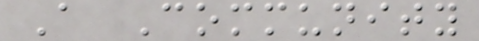A Community
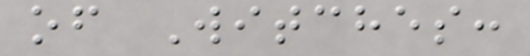of Witches:
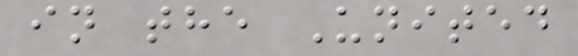in the United
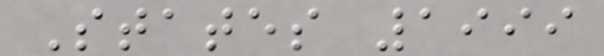States 1999
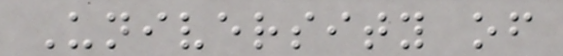University of
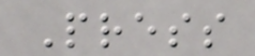Press
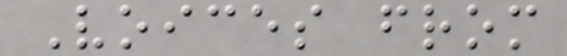Voices from
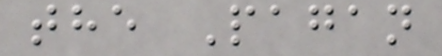the Pagan
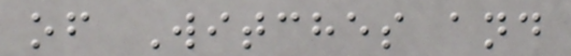of Witches and
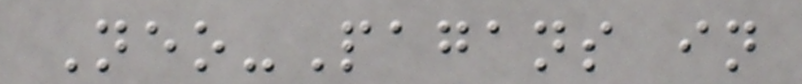Neo-Pagans in
